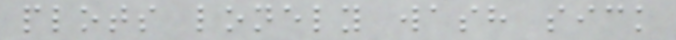plots lonely wash sick
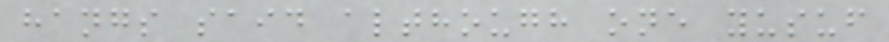hangs said although one yusuf
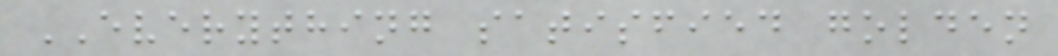EVERYTHING satisfied golden
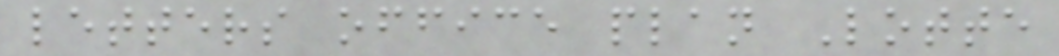letters office plan Lotte
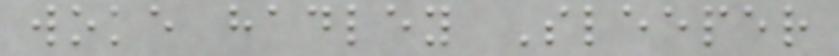woke hadley Sleeper
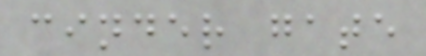cinder gate
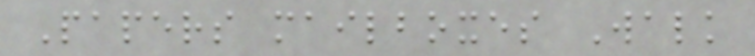Papers mailboxes Walk
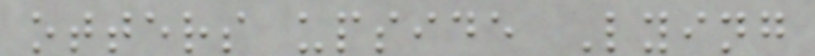otters upside Lying
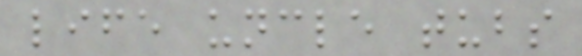life uncle tubs
